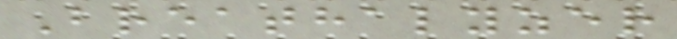Breathalyzer
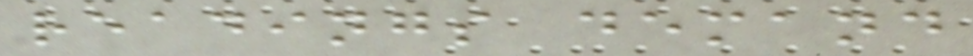readings demand
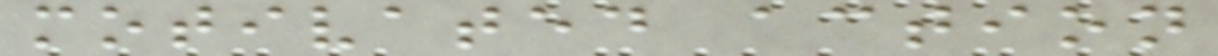motivated action
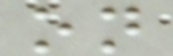on
